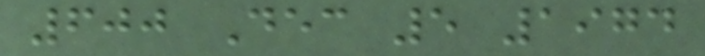600 Dec 5 1974
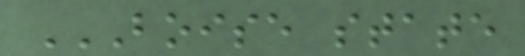BOISE STATE
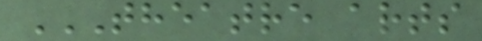THEATRE ARTS
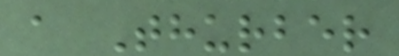a Thurber
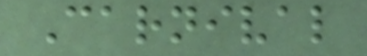Carnival
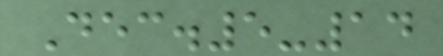Dec.5-14
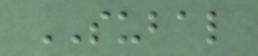SUBAL
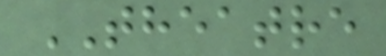THEATRE
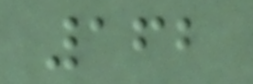162
